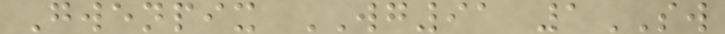Gwenpix WG91 1SW
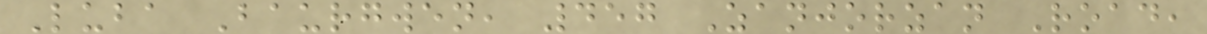Luba Baurgwen, 457 Zanjorzan Road,
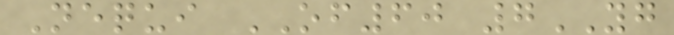Nequi OF60 7YG
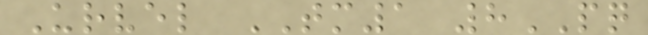Urvel TM1 8PQ
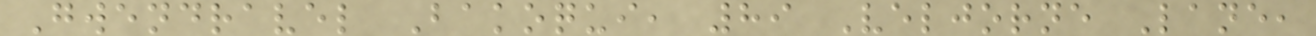Gwendravel Bakoqui, 89 Veljorne Lane,
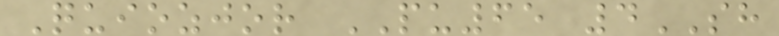Quiozjor PU65 4SH
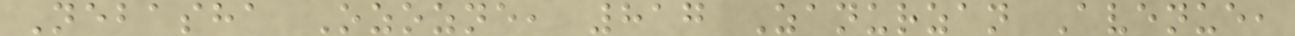Nebasha Ozozne, 817 Zanurzan Avenue,
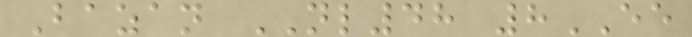Bazan NL48 8EE
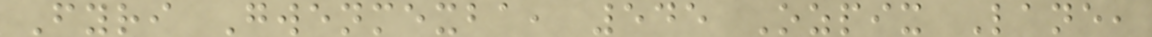Fyri Gwenmexba, 545 Ozpix Lane,
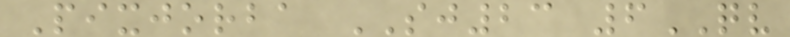Pixjorba SJ23 6QV
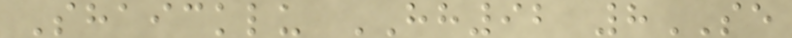Shaicklu HH92 8SE
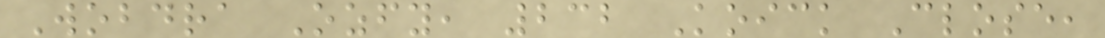Wobdra Ozfy, 232 Koick Close,
